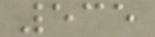535
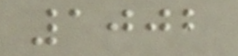1002
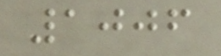1006
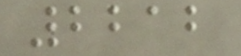2212
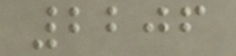2206
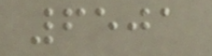6501
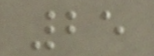25
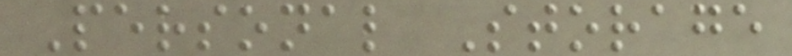Personal Storage
